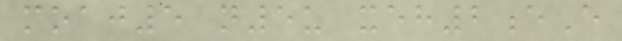moaj5 n5u xeh2eE
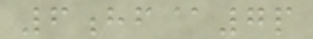6hf@7p
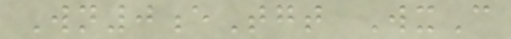Wn0eTgt WxC
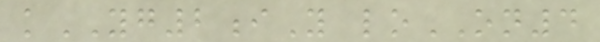kYG2iY loON4
